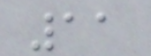11
